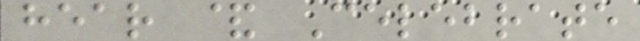hear & Celebrate
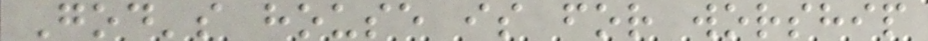God's house is for worship
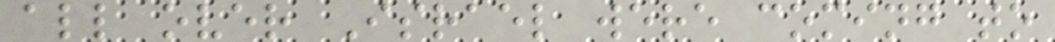all over Israel were coming to
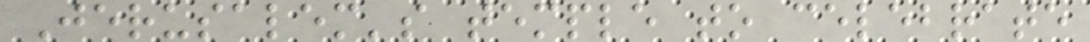Jerusalem's temple to celebrate
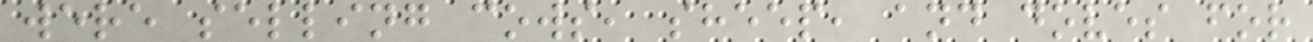were selling cows, sheep, and doves for
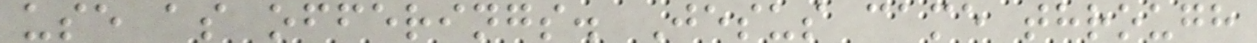use as offerings. Jesus came through
